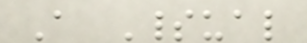A Spiritual
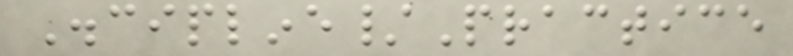Discipline/Practice
